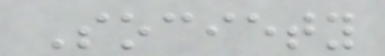Society
